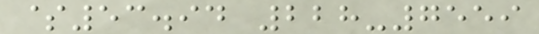$53.94 228-7559
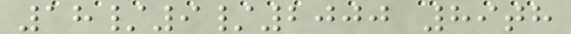18/9/2000 89th
